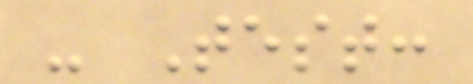- Test:
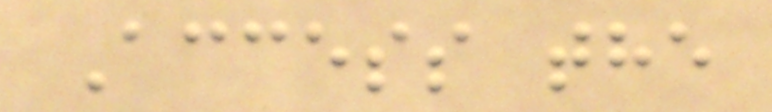Access the
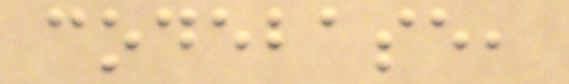codebase,
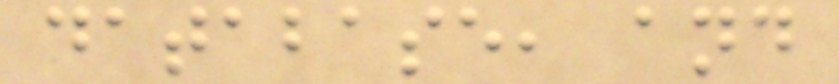database, and
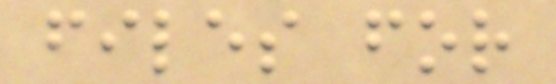files for
